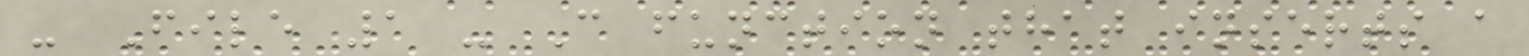- File 1 - C function that inserts a
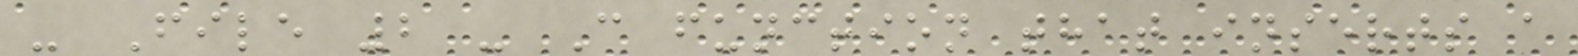- File 2 - C function that inserts a
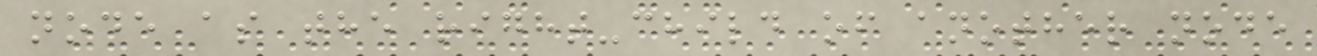node as the right-child of another node
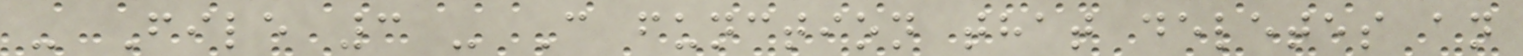- File 3 - C function that deletes an
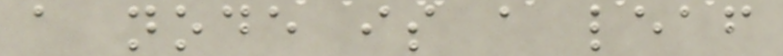a node is a leaf
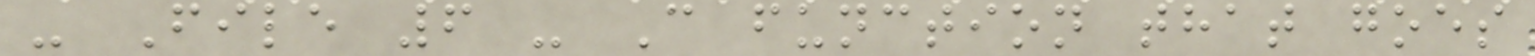- File 6 - C function that goes
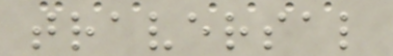traversal
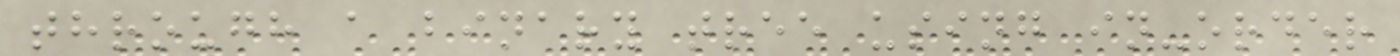through a binary tree using in-order
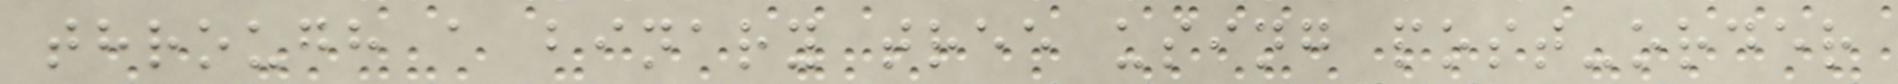through a binary tree using post-order
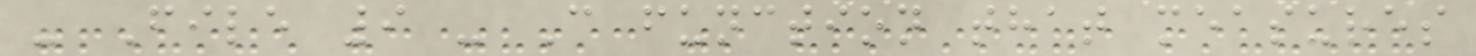- File 9 - C function that measures
